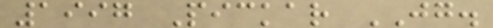1997 Pickar JG.
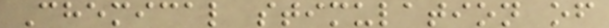Chemical stimulation of
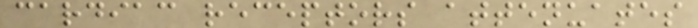cardiac receptors attenuates
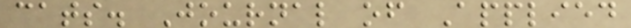cats. Journal of Applied
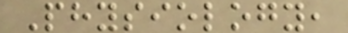Physiology,
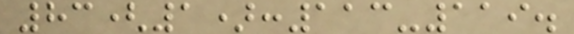83(1):113-119.
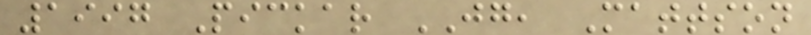1997 Pickar JG, Mattson
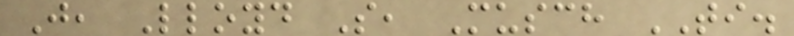J, Lloyd S, Musch TI.
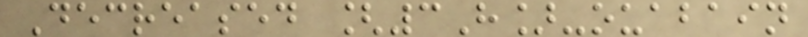Decreased [3H]-ouabain
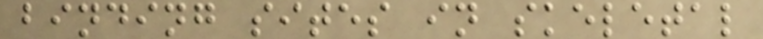binding sites in skeletal
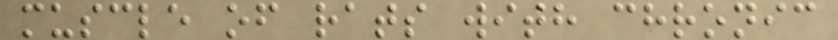muscle of rats with chronic
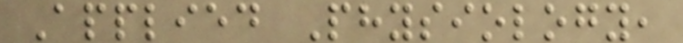Applied Physiology,
